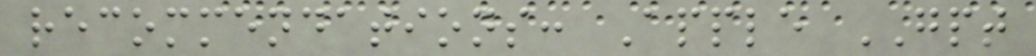recommendations: Apple GPT
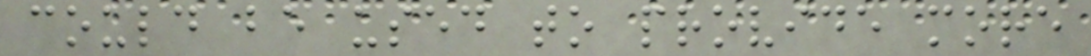could be used to provide more
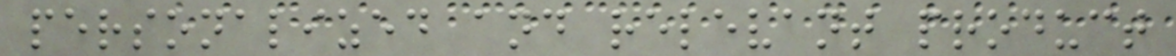personalized and relevant product
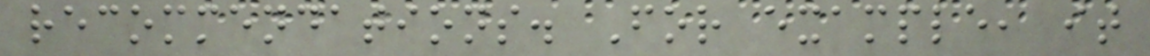recommendations. For example, it
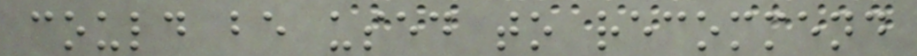could be used to recommend
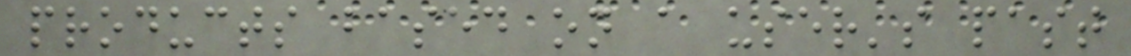products based on a user's past
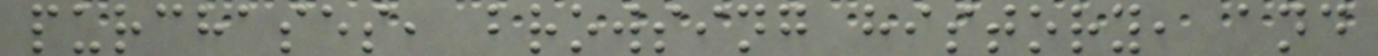purchases, browsing history, and
